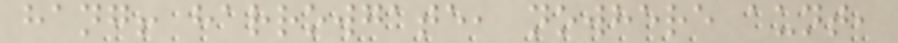hang! harrowgate, nowhere aunt,
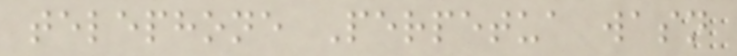telephone Perpetua wasn
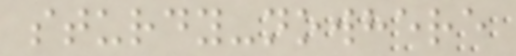sturdy-nowhere
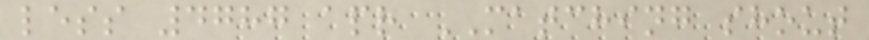less 4787 apr MATCHING shout
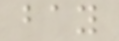bay
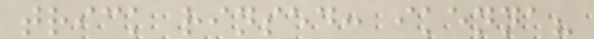trick rinsed: ikenna?
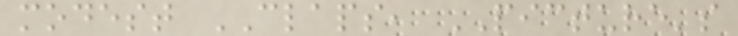modest CLAPS, PICTURE's
